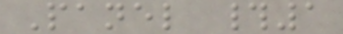Panel #1
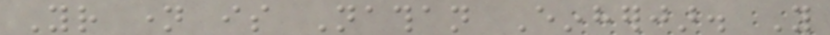Your name is Nathan Einherjar. You
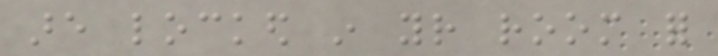are locked in your room for
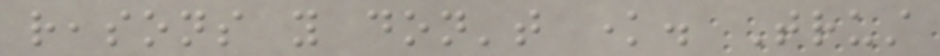reasons you don't know. Trust
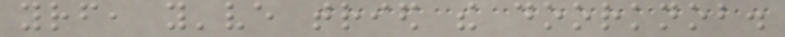yourself, you've tried the doorknob.
